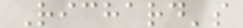Richard's
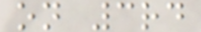on 3rd
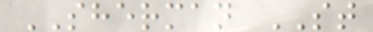SHERMAN ST
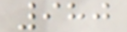980
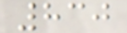830
